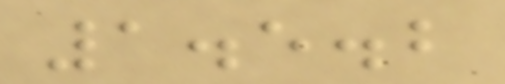1.5.2
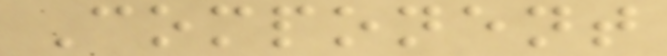Component
